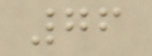76
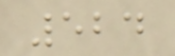524
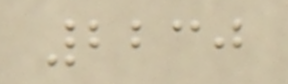2230
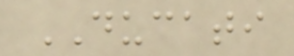DUCATI
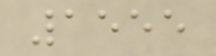1555
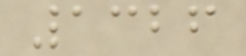1326
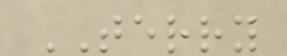TERRY
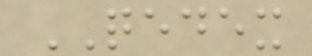QEDEX
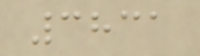3831
